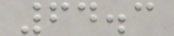64.3
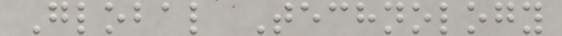Global Technology
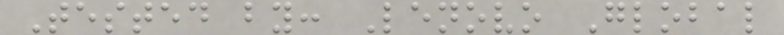Tested by: Lenovo Global
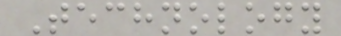Technology
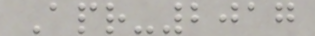Apr-2017
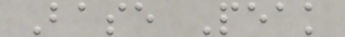Base Peak
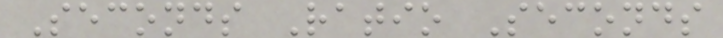Seconds Ratio Seconds
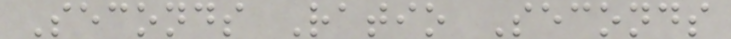Seconds Ratio Seconds
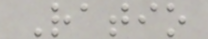Ratio
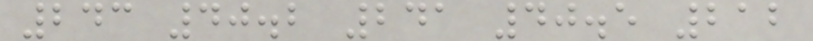243 40.2 241 40.5 212
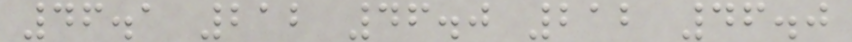46.1 212 46.0 212 46.0
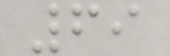69
